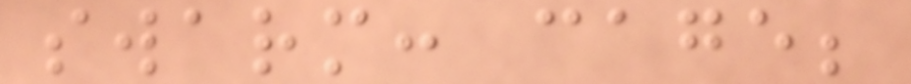swarm: cage;
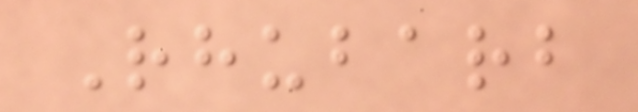Rhubarb
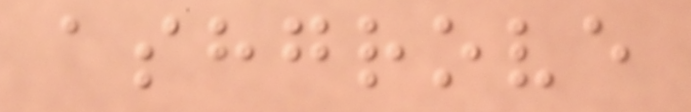ashgrove
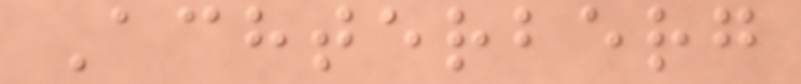Achterberg
